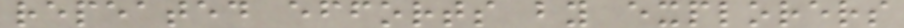repeated efforts by explorers
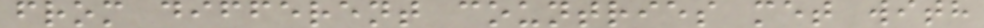from different countries met with
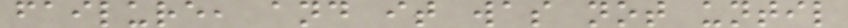failure, and it was not until
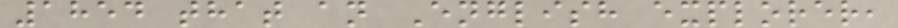1854 that an English explorer,
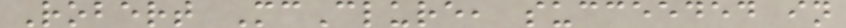Robert McClure, succeeded in
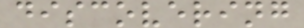discovering
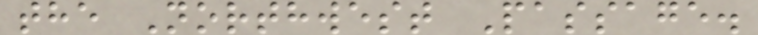the Northwest Passage.
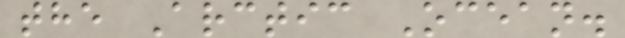the Arctic Ocean.
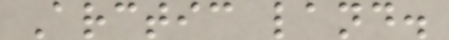Arctic land.
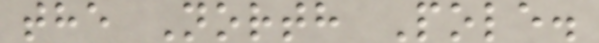the North Pole.
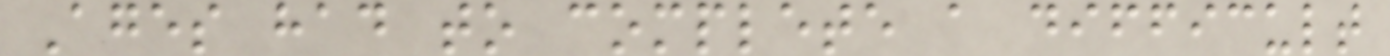Ages had to complete a difficult
